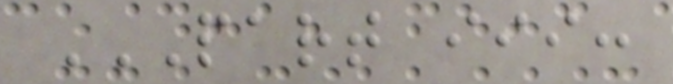PART III:
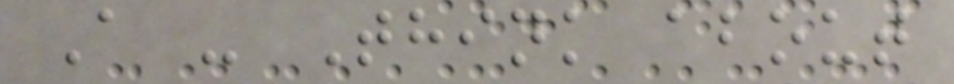A - Think about
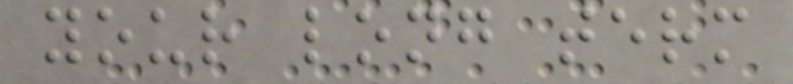your long term
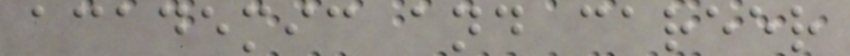academic and career
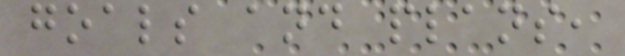goals and plans,
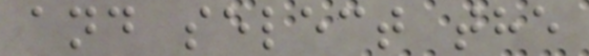and select the
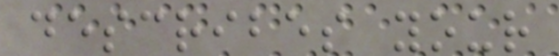describes your
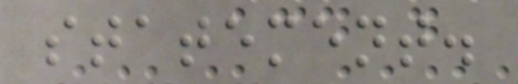statement.
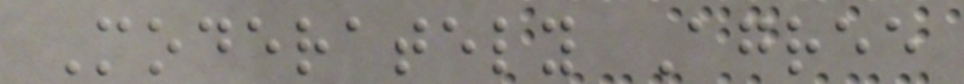Moderately Agree
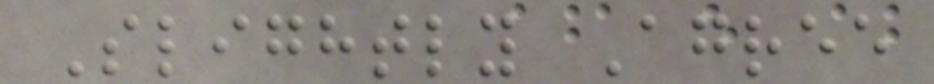Slightly Agree
